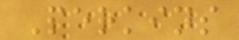Perkins
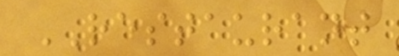RESTAURANT
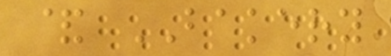& BAKERY
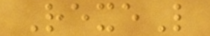RexeL
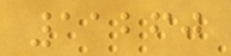11260
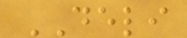DELI
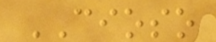CIOSO
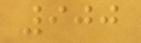900
